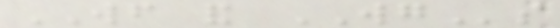WF and WGs
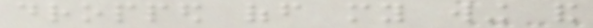dropped off my wing and
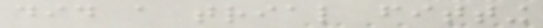did a trial fitting
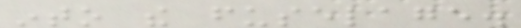into the fuselage.
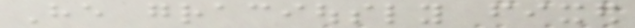He graciously fixed
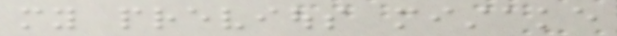my previous mistake
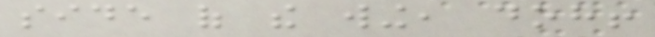side of the wing, doh!
